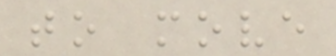to move
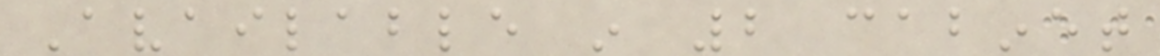Available in 2 cabinet
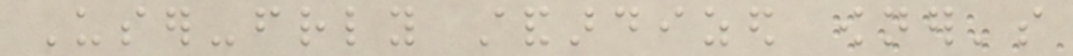User-friendly standardized owner's
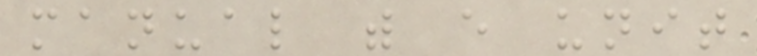manual with every unit
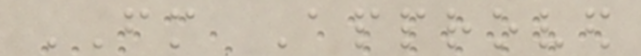FM Approved
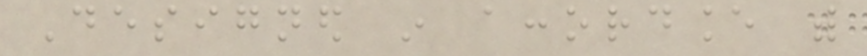Designed in accordance with
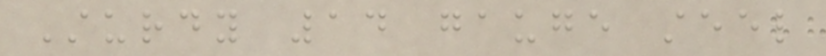Sturdy 14 gauge steel
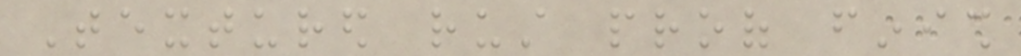Textured rust proof finish
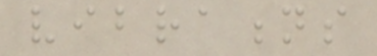vibrations
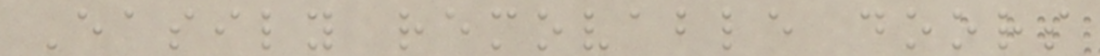Easily removable doors
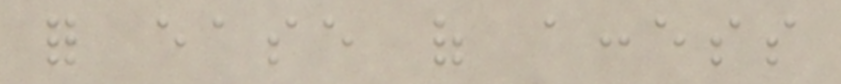for ease of access
